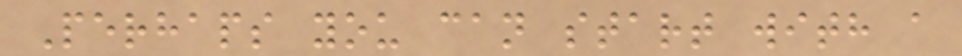Perhaps you can start with a
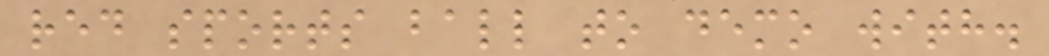red sports ball to demo with.
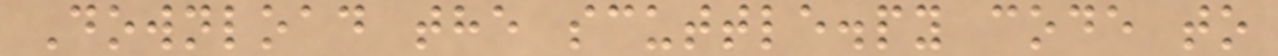Download the scuttle.py code to
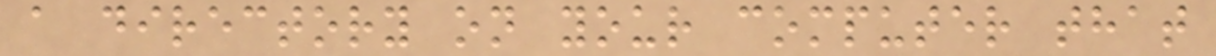a directory on your computer that
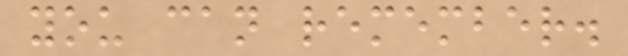you can remember.
